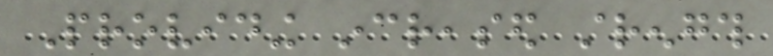Providing increased strength
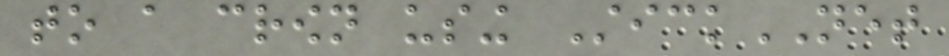to a crown using StickNET
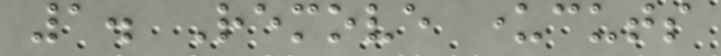1. Remove undercuts
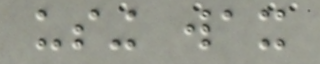using wax
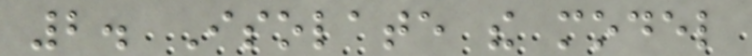2. Isolate the model
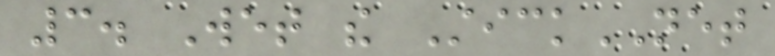3. Wet the StickNET
